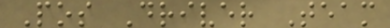Pos Driver Team
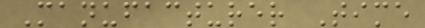Manufacturer Time
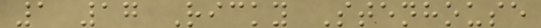1 17 Ricky Stenhouse
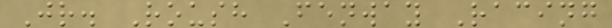Jr. Roush Fenway Racing
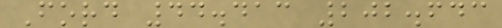Ford 44.413 202.643
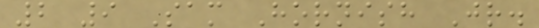2 9 Sam Hornish Jr.
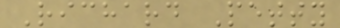Richard Petty
